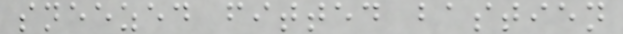sneezed fitted bastien
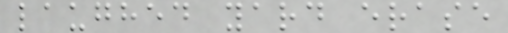laughed yard erase
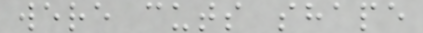were cuts shape
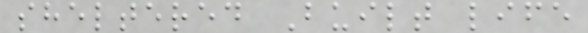sheltered Built life
